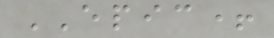EPIC+
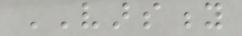VARSITY
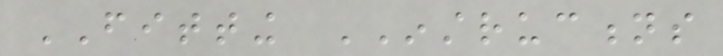FITTING INSTRUCTIONS
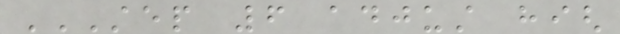STEP 6 ADJUST HIGH
